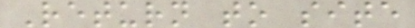Return to site
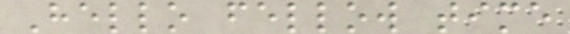Hello fellow time
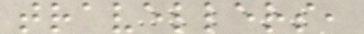travellers,
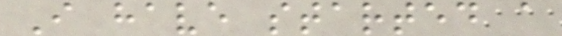I have started a
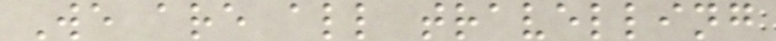We are all travelling
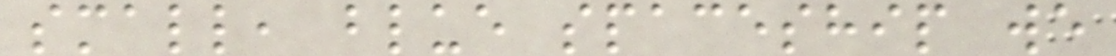small, blue spaceship we
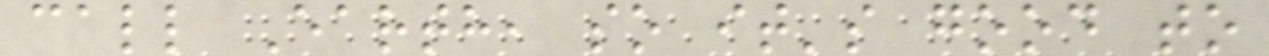call Earth, so it's good to
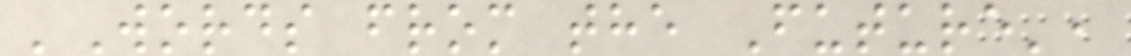'Words from the Future',
